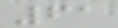61
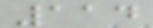114
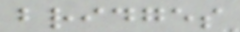bridges
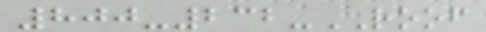800-232-ROOF
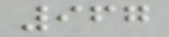967
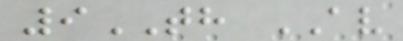9TH AV
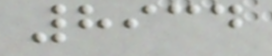8934
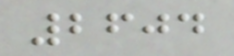2604
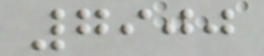7900
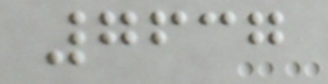7637
